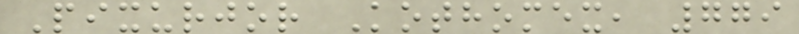Pixurjor Kothomex, 779
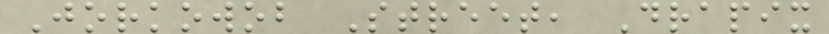Jorkowob Street, Drapix
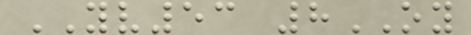YV53 8OY
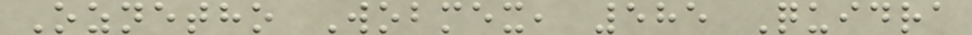Oznetho Wobmex, 585 Quidra
